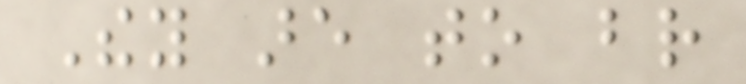They are to br
